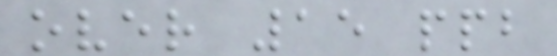over 15 ppb
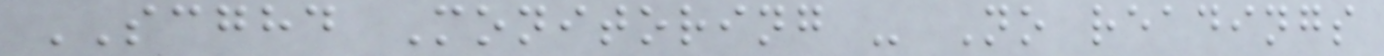SCGHD Monitoring - No readings
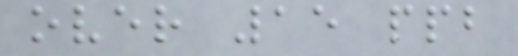over 15 ppb
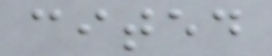cited
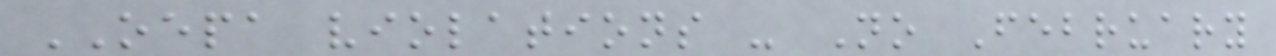OEPA violations - No February
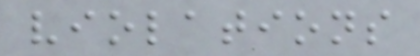violations
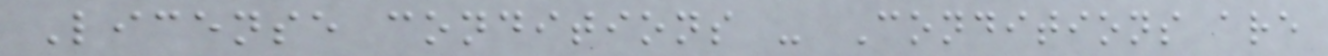License conditions - Conditions are
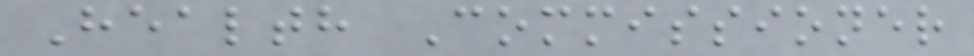Health Commissioner
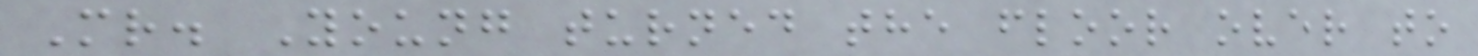Mr. Young turned the floor over to
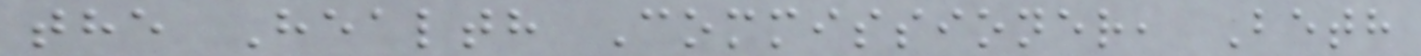the Health Commissioner, Beth
